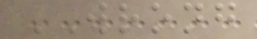WRONG
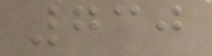730
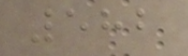582
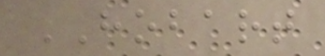HOBART
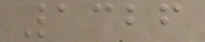1326
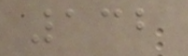132
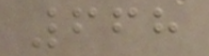668
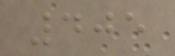405
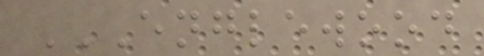ENGLEWOOD
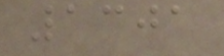1301
